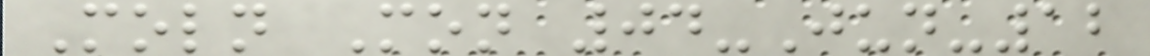Moln Mon 04-Jun-12
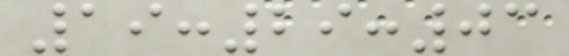19:29:03
